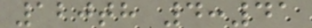120th 4:41
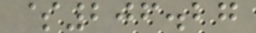$206.27
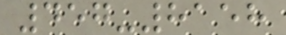457-8158
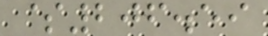$206.59
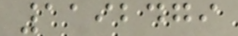1192479
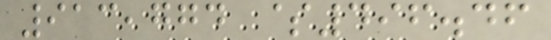913,774 $496.46
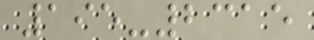195-2315
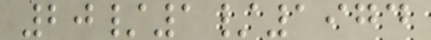20/1/1974
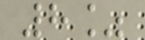8%
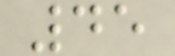45
